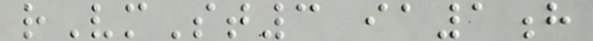rVmSt3 ia1h
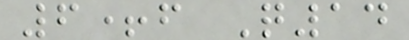6+f Q14
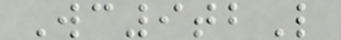Wc9tbL
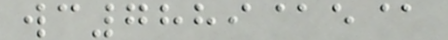wc7889@e@
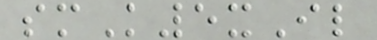smK5xIl
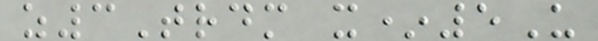z3Trdm x*5U
